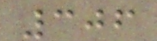306
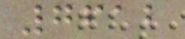7612
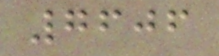7606
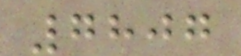7807
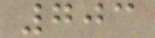703
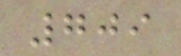709
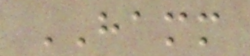HAMM
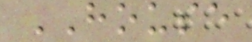HOUSE
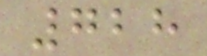728
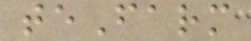teFarm
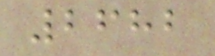2682
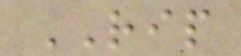RIP
